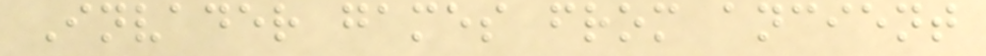Invader games from ancient
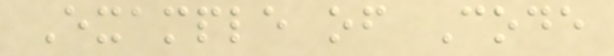Example of Code
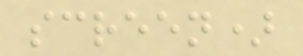screen)
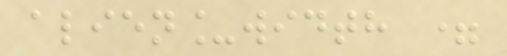alien_width =
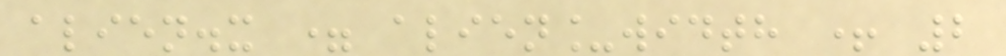alien.x = alien_width + 2
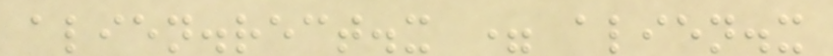alien.rect.x = alien.x
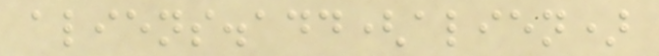aliens.add(alien)
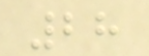28
